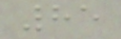85
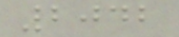2042
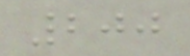200
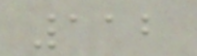112
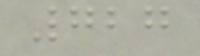727
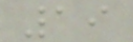19
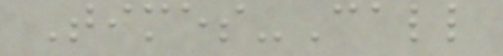Times-Call
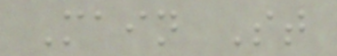Main St
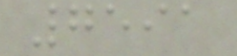7591
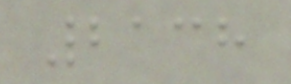2138
